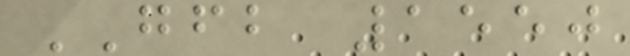GFB 1550
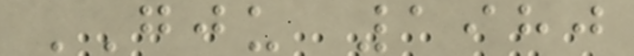GJU 1980
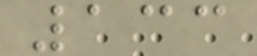133
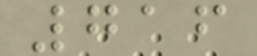716
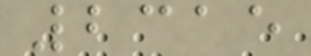2315
